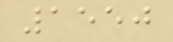1550
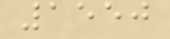1550
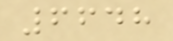6648
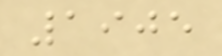1905
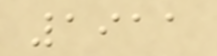1911
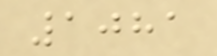1081
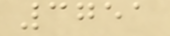3751
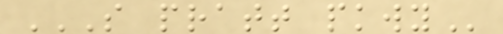S PRATT PKWY
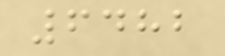6482
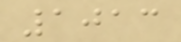1013
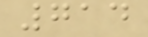714
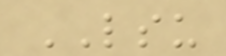LSU
